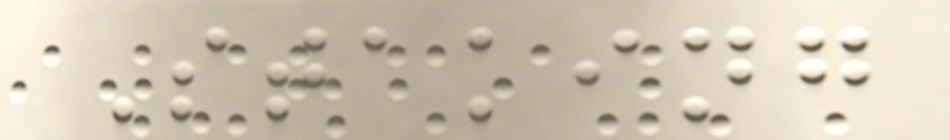Staking
